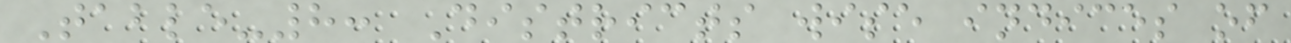Table-8: Districts wise indices of
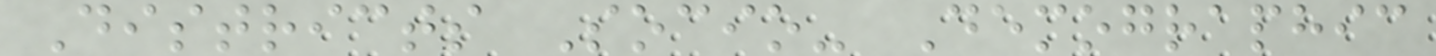Districts Socio- Demographic
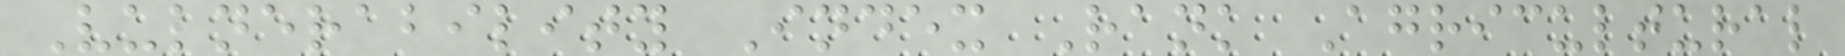Vulnerability Index Rank Agricultural
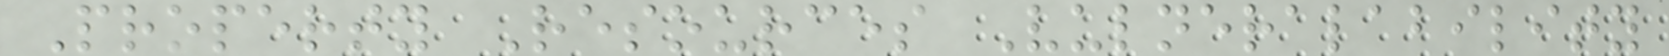Property Resources Vulneralability
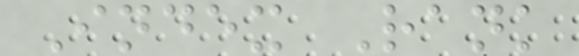Index Rank
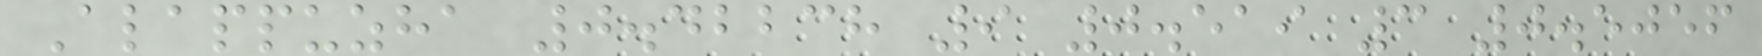Alappuzha 0.42238 9 0.519 3 0.5056
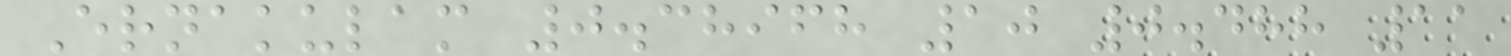Ernakulam 0.38968 10 0.488 11
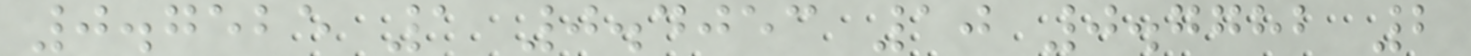0.7525 1 0.4053 10 0.7782 2
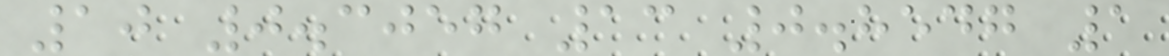10 0.3057 13 0.8547 1
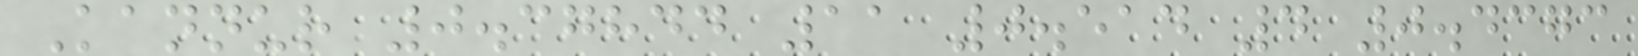Kannur 0.37844 11 0.514 4 0.4373
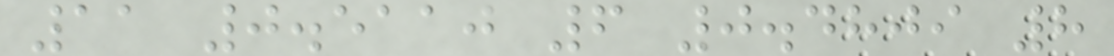11 0.5110 6 0.4809 8
